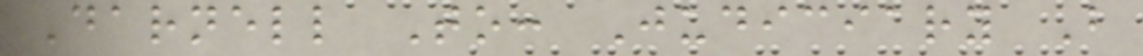Darnell To: Judiciary B
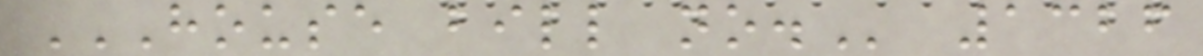HOUSE BILL NO. 1326
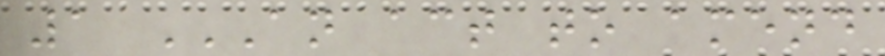1 AN ACT TO AMEND
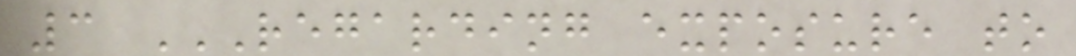3 REGARDING EXPOSURE TO
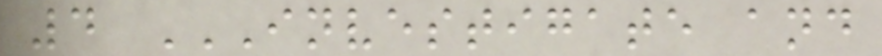4 INVESTIGATE AND
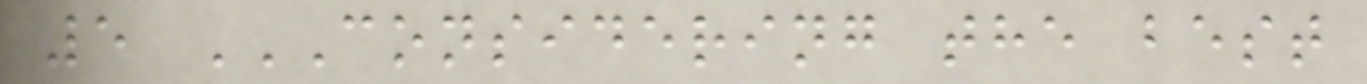5 CONSIDERING THE BEST
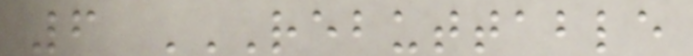6 REBUTTABLE
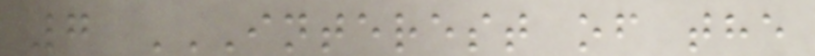7 INTEREST OF THE
